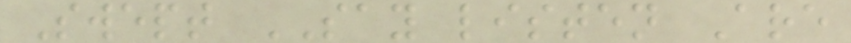Swept SAY listen Are
